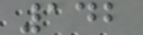142
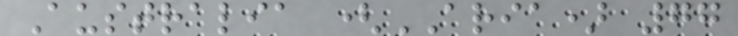Australia (ARIA) 77
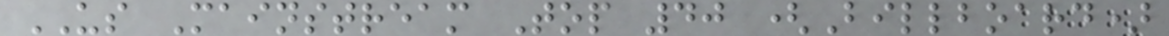US Mainstream Top 40 (Billboard)
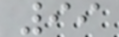99
